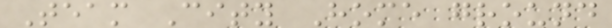Team City Home ground
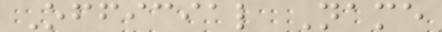Official Name
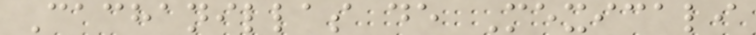Cachanillas de Mexicali
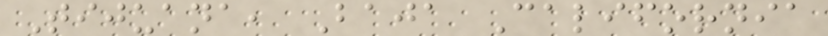Tijuana, Baja California
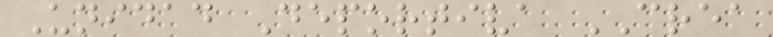Unidad Deportiva CREA
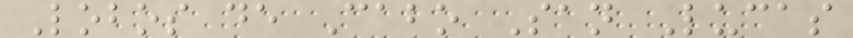Lobos de Cabo San Lucas
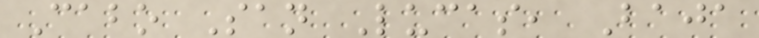Cabo San Lucas, Baja
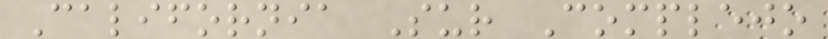California Sur Complejo
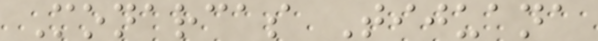Monarcas Tijuana
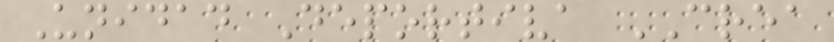Unidad Deportiva CREA
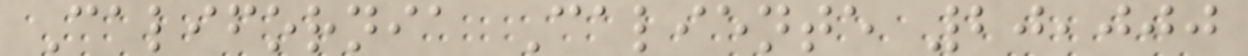California Caliente 20,000
